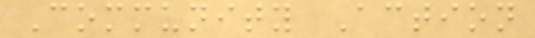Community Action
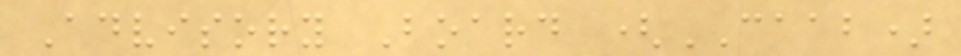Advisory Board (CAAB)
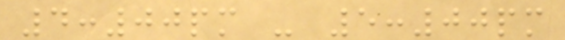4:00pm - 5:00pm
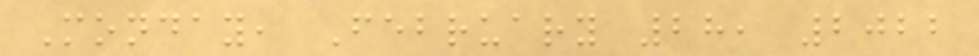Monday, February 28, 2022
